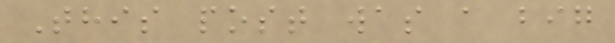This post was a big
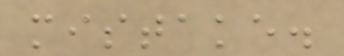mistake.
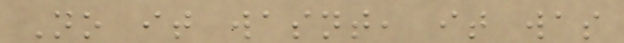No it wasnt, it was
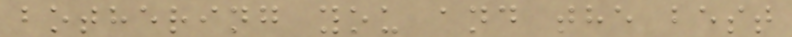bothering you and the best
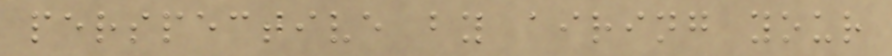perspective by airing your
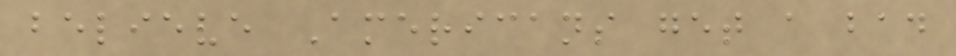believe Americans get a bad
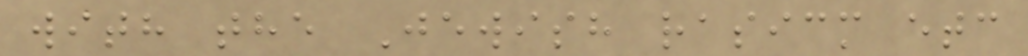with the Jewish rasicm etc
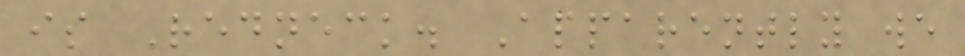is Redneck. Apparently we
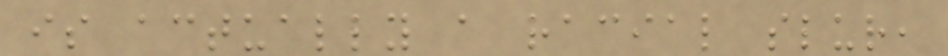is actually a racial slur,
